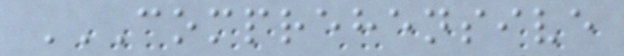COMPREHENSIVE
